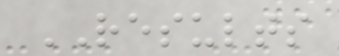RESULTS
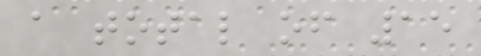a total of 15
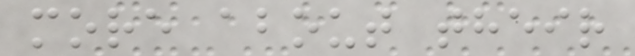more about their
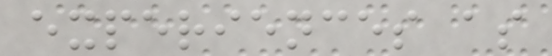experiences as
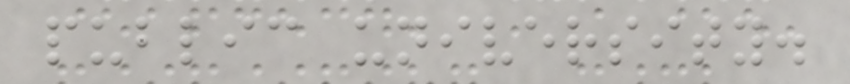public university.
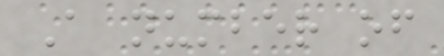A number of
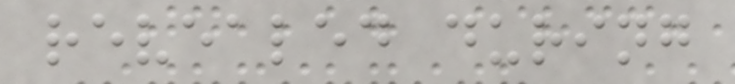revealed during
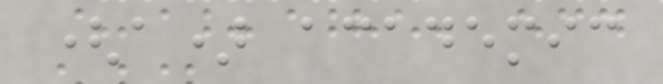(a) academic
